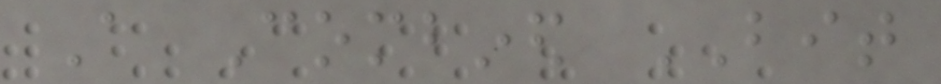A Combined BIT
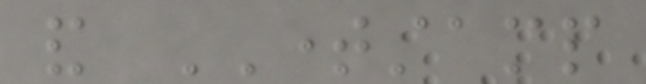and TIMESTAMP
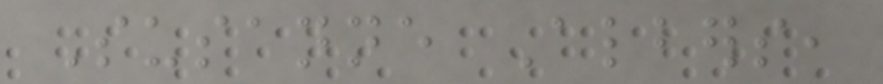Susanne Albers,
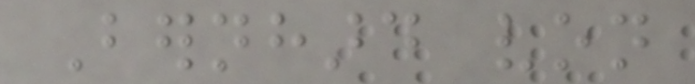Bernhard von
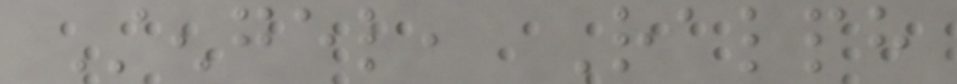Stengel, Ralph
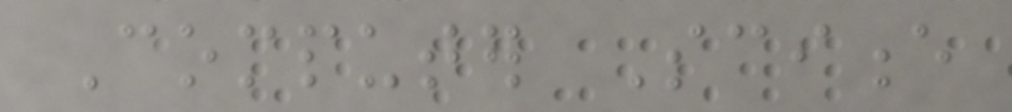Computer Science
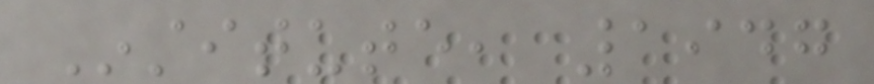Institute, 1947
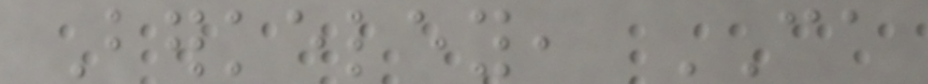Berkeley, CA
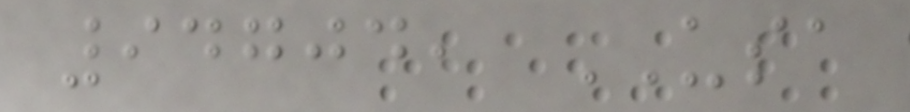94704, USA
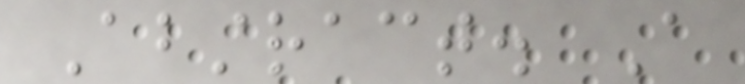Abstract. A
